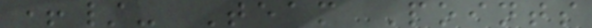+/- Team Points
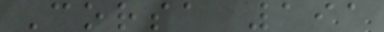Corsa 191
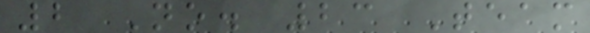2 No. 23 Team
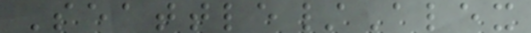Seattle/Alex
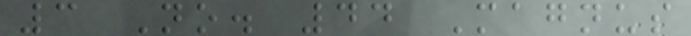3 No. 44 Magnus
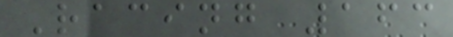Racing 163
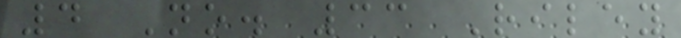4 No. 33 Riley
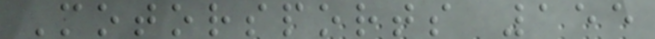Motorsports 155
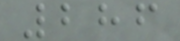286
